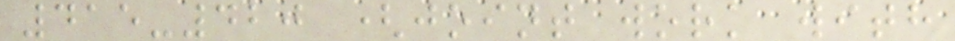415-420 (joint work with
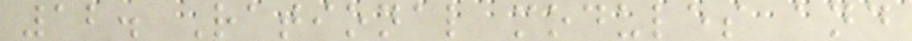12. Rational modules and
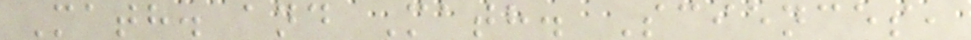Math. and Math. Sciences,
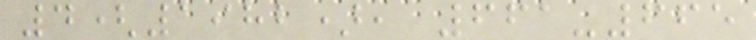4(1982), 661-665
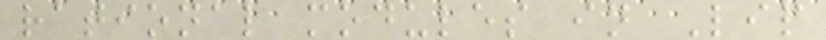rational modules in Lip
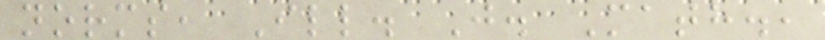norms, Ill. J. Math.,
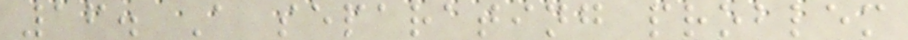16. A separating problem
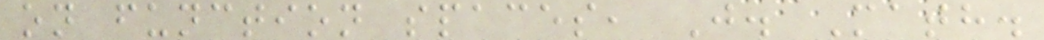on function spaces, J. Math.
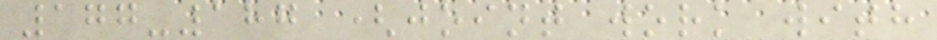177-187 (joint work with
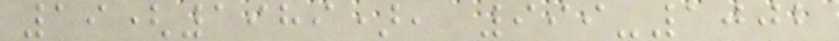19(1989), 999-1002
